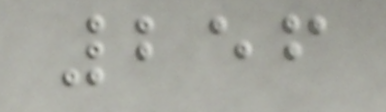256
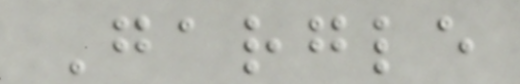Gargle
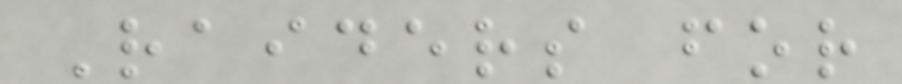Raiders for
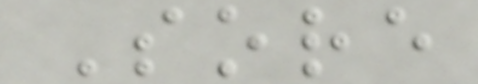Sore
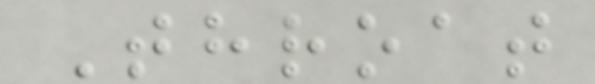Throat
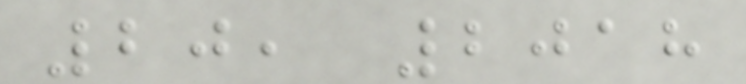20, 2018
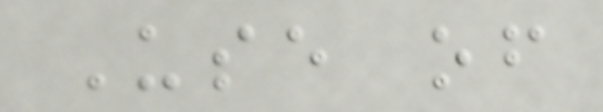Use of
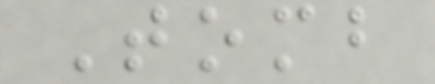Tomb
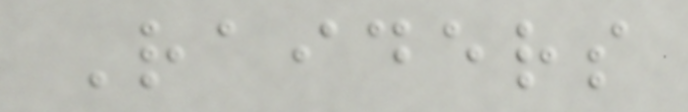Raiders
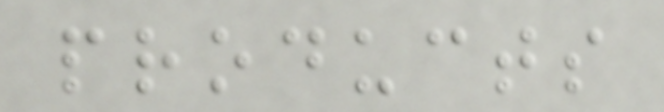products
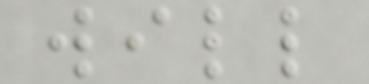will
